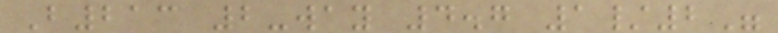B213 2-way 4.7 1/2"
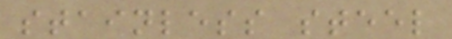stainless steel
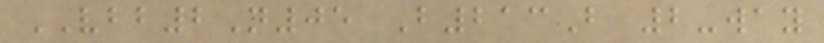VBB2N05 B213B 2-way
